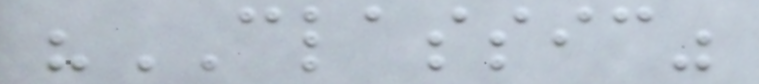"CLASSIC"
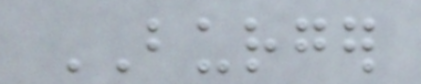BURGER
